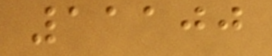11100
